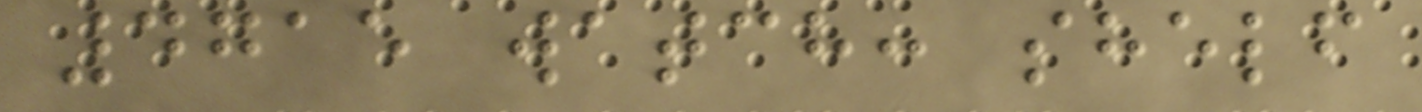4715 watch: shelf
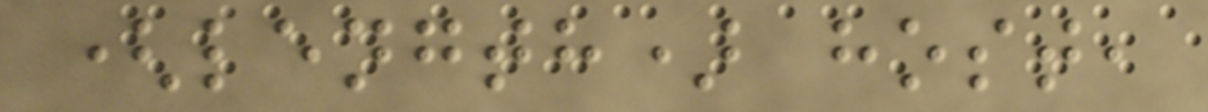(length) host,
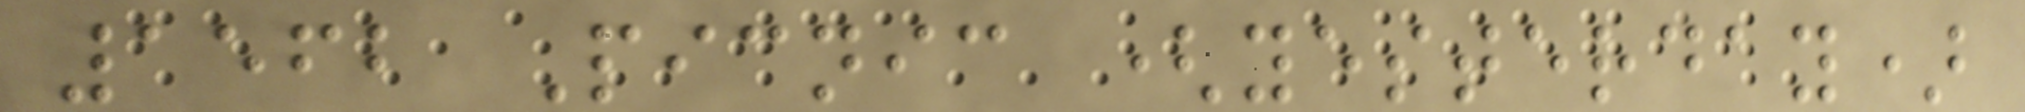1562 Picnic (yesterday)
